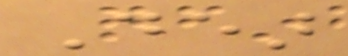Dear
